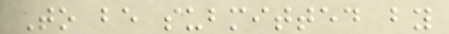To be submitted by
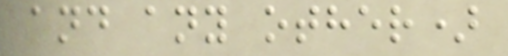and any other)
